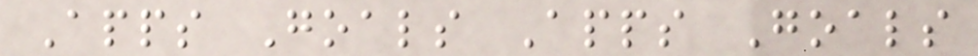Apps Goals Apps Goals
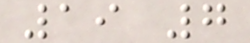19 7
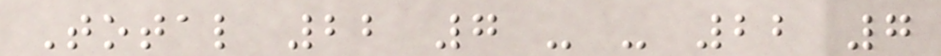Total 22 7 - - 22 7
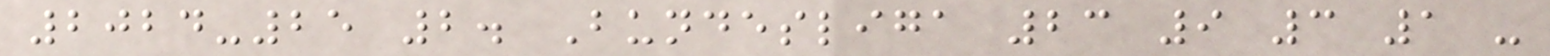2024-25 2. Bundesliga 23 9 3 1 -
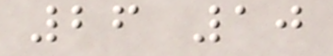26 10
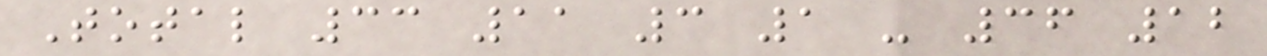Total 33 11 3 1 - 36 12
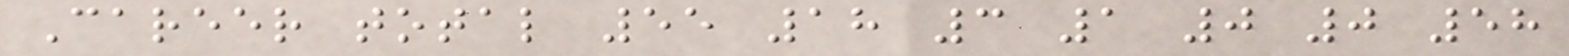Career total 55 18 3 1 0 0 58
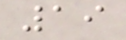19
